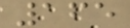165
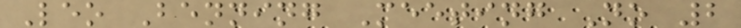Leo Benning Meeting No 2
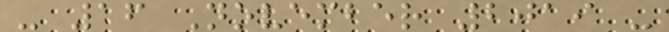- 16 November 2019 -
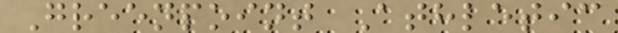Greenpoint Athletic
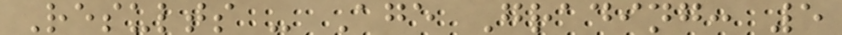Results - Age Grading: 5
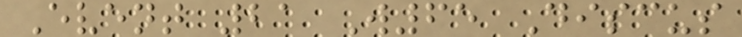Event 21 W65 Discus
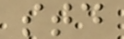std
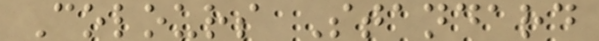Colours Standard
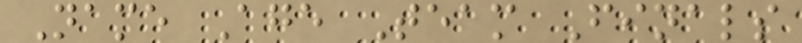Name Age Team Finals
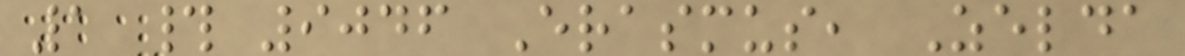1 # 9046 Erasmus, Zelda
